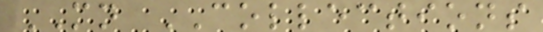MN COLLECTIONS
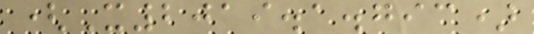(X2019.1.793)
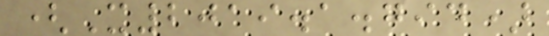(X2019.1.794)
